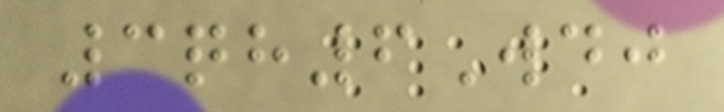3qh6Wdj
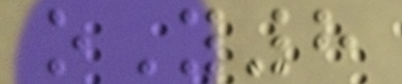oY8
